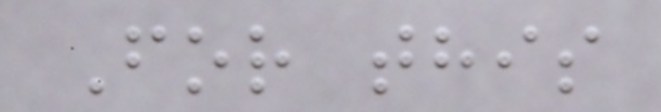For this
